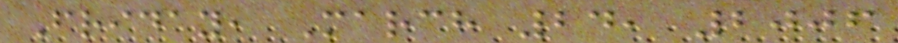Friday, March 24, 2006
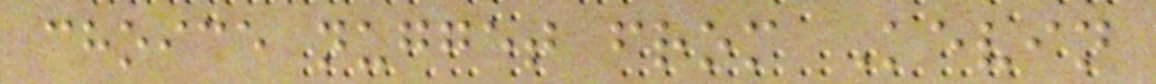choice nugget from Kevin
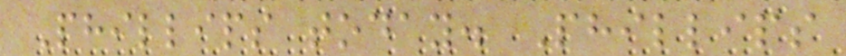Phillips today. Phillips
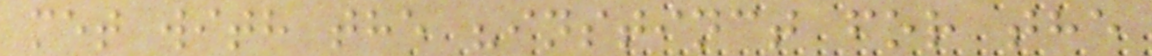met with the "instinct for the
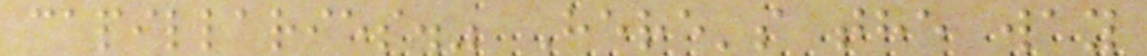capillaries." Here's the way
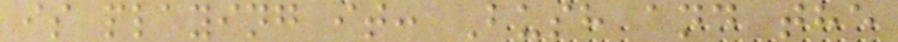is playing it: Bush and the
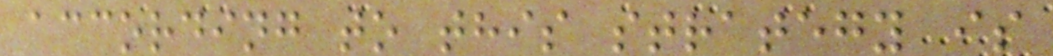according to this strategy is
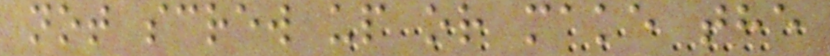not screw up or make the
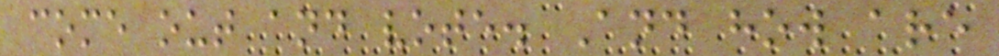come out and vote. And how are
